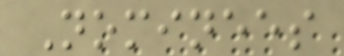Nominees
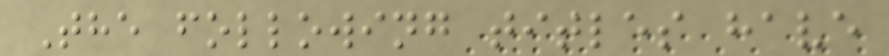The following titles have
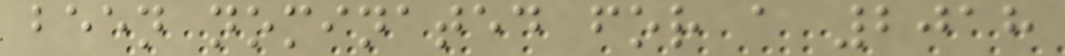been nominated for a 2018
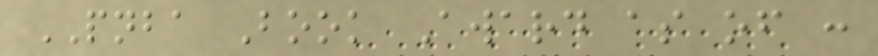PNBA Book Award as of :
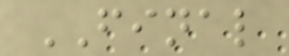FINAL
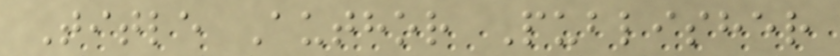Title Author Publisher
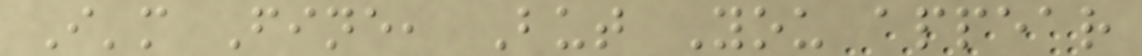I'm Fine, But You appear
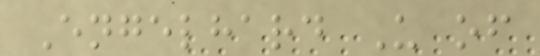Engelhard U of
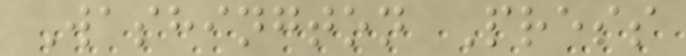Washington Press
